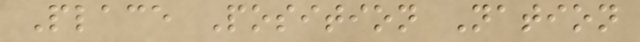Place Position Nation
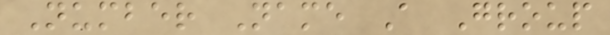Number Name A Group
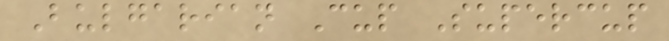Bulgarian Cup Supercup
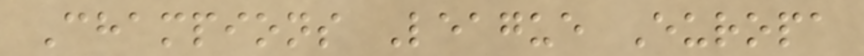Champions League Europa
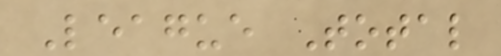League Total
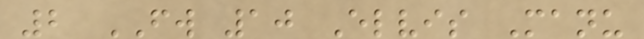2 FW 10 Elvis Manu
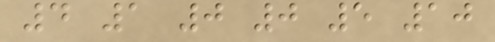4 1 0 0 5 10
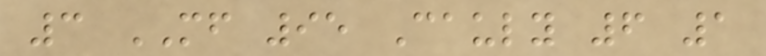3 MF 95 Cauly 6 1
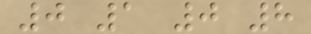0 1 0 8
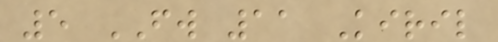5 FW 11 Kiril
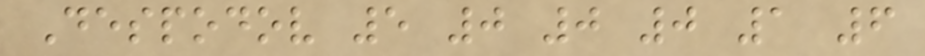Despodov 5 0 0 0 1 6
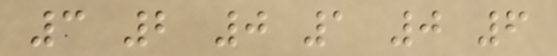3 2 0 1 0 6
